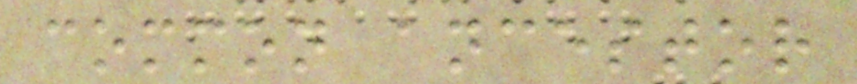common ancestor
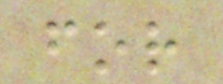for
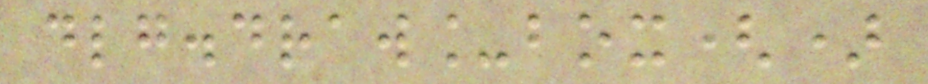dlg.draw_box()
